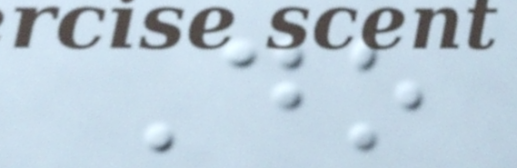Do
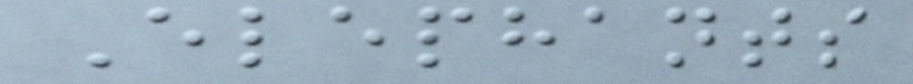Elephants
